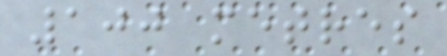100 metres
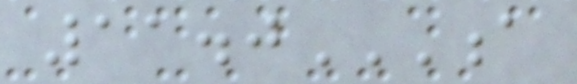11.0A
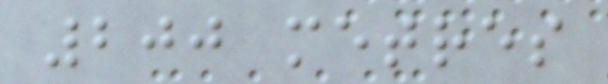200 metres
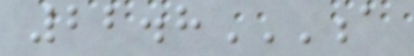22.8A
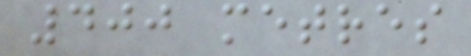400 metres
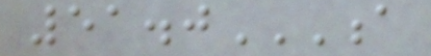51.0A
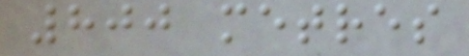800 metres
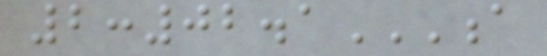2:02.1A
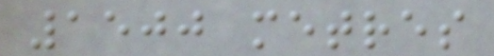1500 metres
